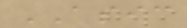ASIC
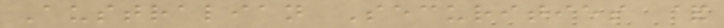Australian Securities &
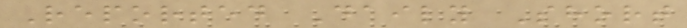Reported Daily Short
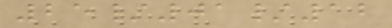25/01/12
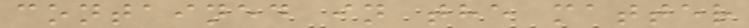contained in the matter
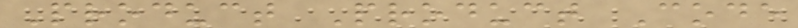Product Product Code
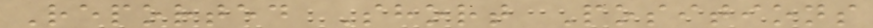Reported Short Positions
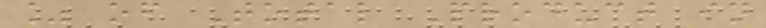% of Total Product in
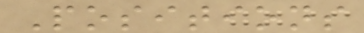Positions
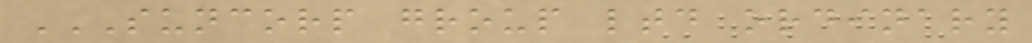SUNCORP GROUP LTD ORDINARY
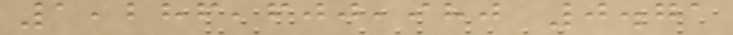1,286,600,980 0.71
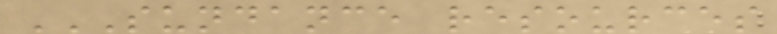SUNDANCE RESOURCES
